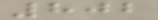802
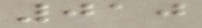010
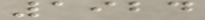1924
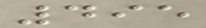495
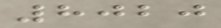8020
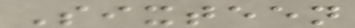Sixteen
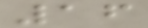16
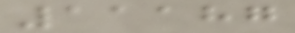11187
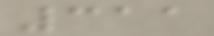311
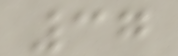37
